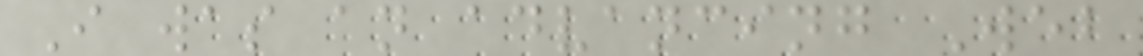I was an advancing Web
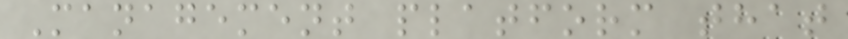Management platform that
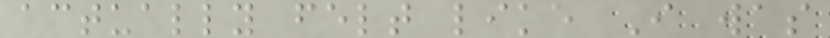actually felt like I was
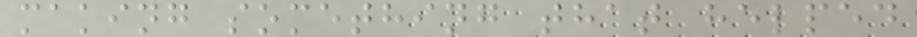making something that helped
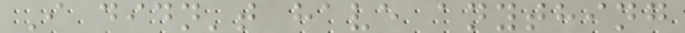I didn't have anything
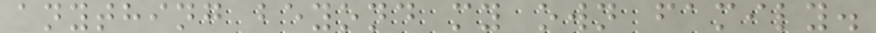anything beyond my own family.
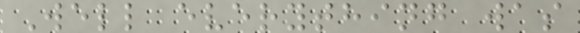Well everything was
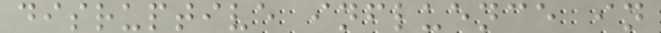disruptive influence in
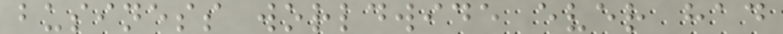business worldwide ever had
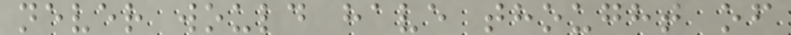never would have thought of
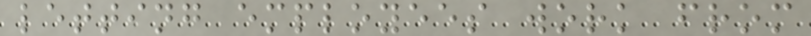letting employees work from
